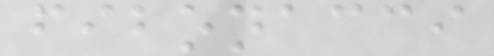fibonacci
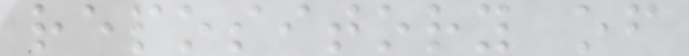repository of
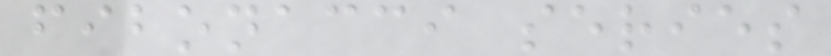fibonacci series
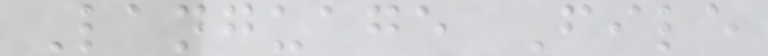Language File
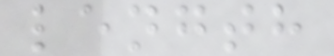length
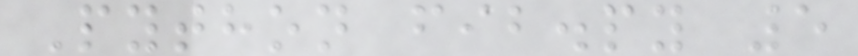Python fib.py 5
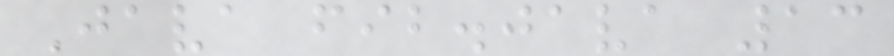Java fib.java 13
